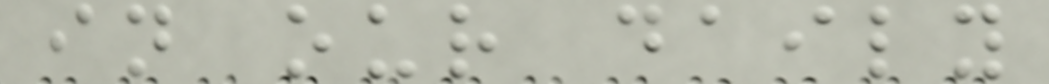in our daily
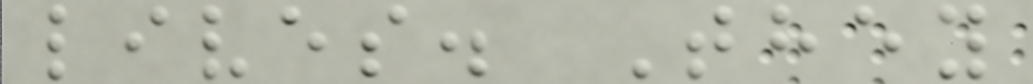lives. They
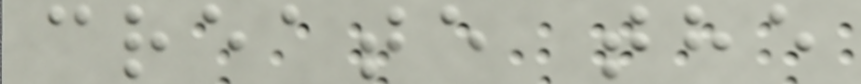create the
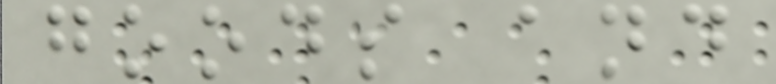goods and
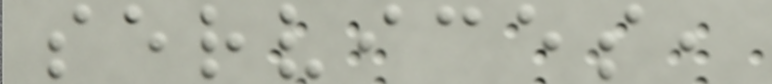services,
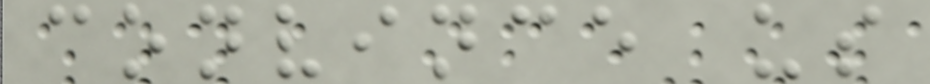convince us
